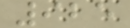925
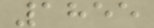1855
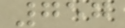757
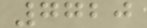7720
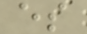es
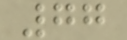77
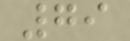79
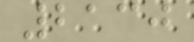2130
